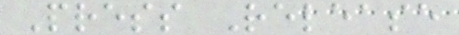Press Release
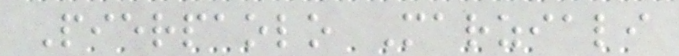Pierpaolo Marziali
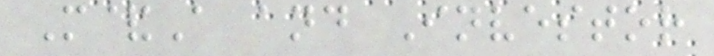M&A and Investor
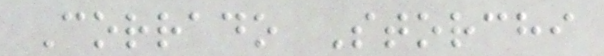Corrado Storchi
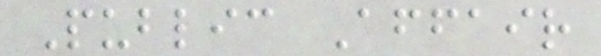Public Affair
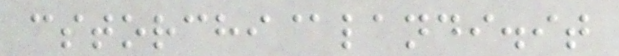cstorchi@landi.it
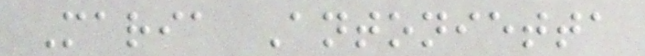Maria Antonietta
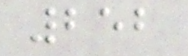252
